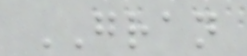GRAN
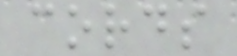cords
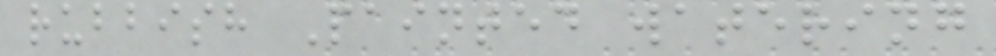rubbish Painted watering
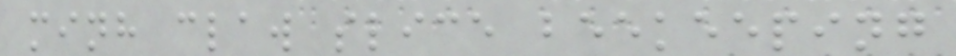minh claw slice beekeeping
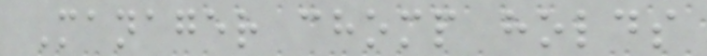Manager chomp holds
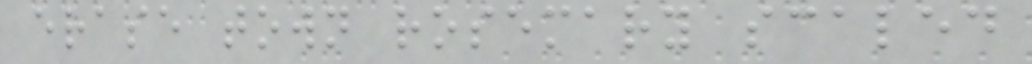erase town rosemary scaled
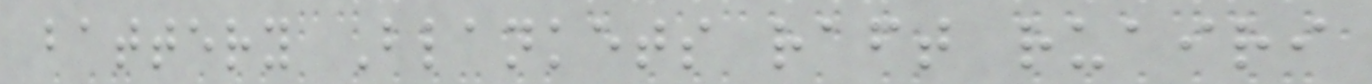battery Blankets raft ruairi
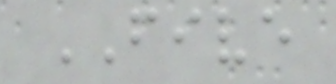FIVE
